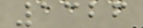1326
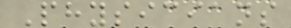Physicians
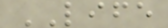LIFE
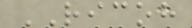RICOH
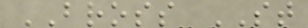BROSS ST
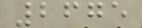2675
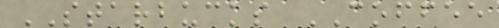STARBUCKS COFFEE
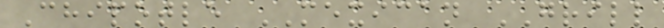Chipotle MEXICAN GRILL
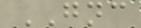GNC
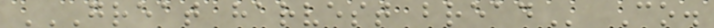GREAT HARVEST BREAD Co.
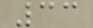33
